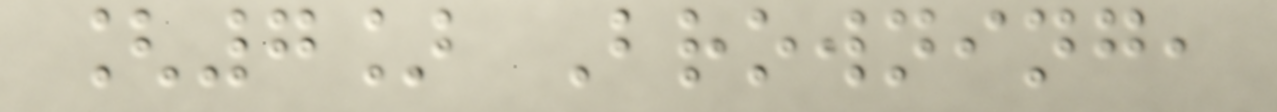[7] Browning,
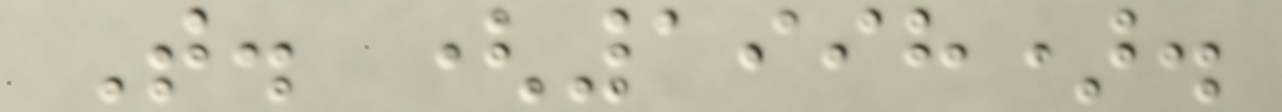T. (1998).
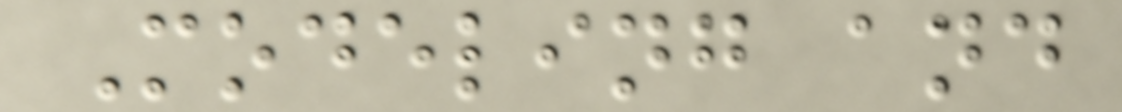Modeling and
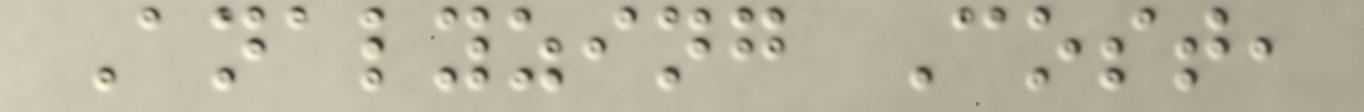Analyzing Cost,
